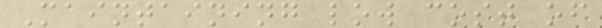Maintaining low cost of
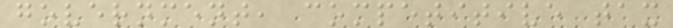government, competitive tax
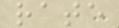rate
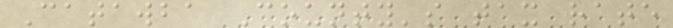Catawba County's tax rate
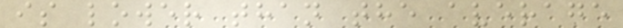is lower than the average
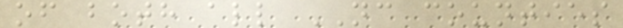of both all NC counties
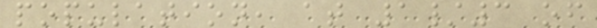population, at 1/3 of
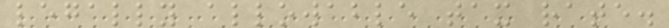legally allowable tax rate.
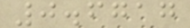0.6717
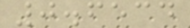0.6534
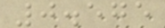0.575
